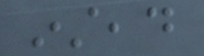instead
